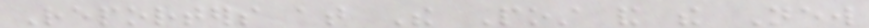Reporters at The Post and the New
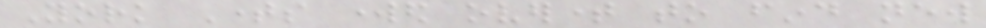York Times worked overtime to find new
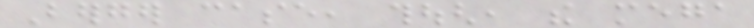Berger case, though, the mega
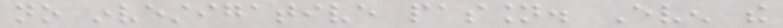no investigative passion. Even the
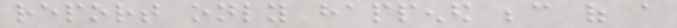report only happened because of a
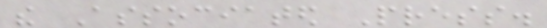the Associated Press.
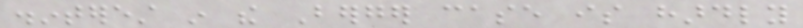disinterest in the Berger case is hardly
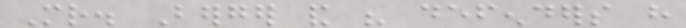Mr. Berger and his defenders have
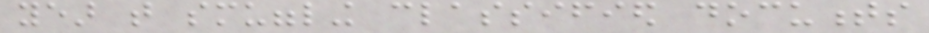year that smuggling classified documents
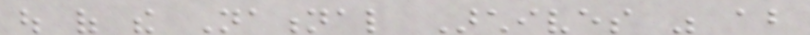out of the National Archives was about
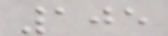105
